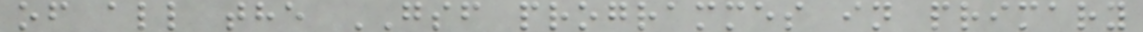of all the GSF programmes in primary
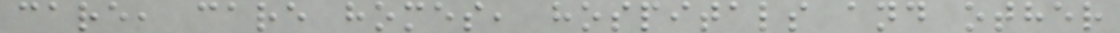care, care homes, hospitals and other
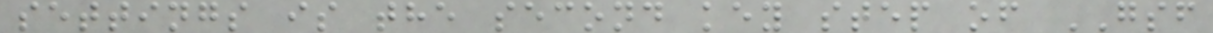settings is the second key step of GSF
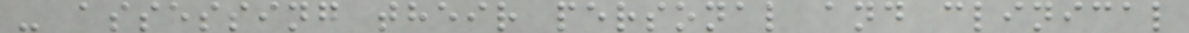- assessing their personal and clinical
